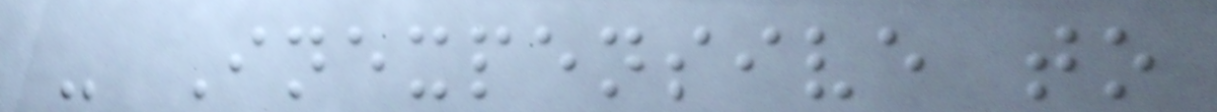- Inexpensive to
